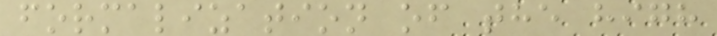formalization of the high
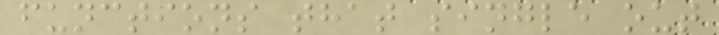functions that single out
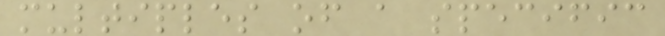multiples of a specific
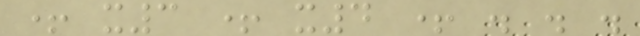+ x3 + x4 + . . .
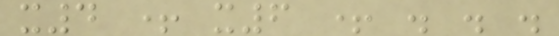x4 + x6 + . . .
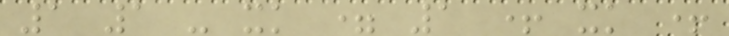1 1 - xk = 1 + xk +
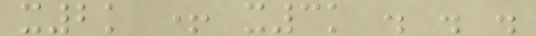x2k + x3k . . .
